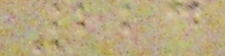223
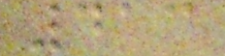413
